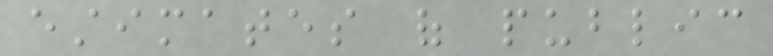estimates of public
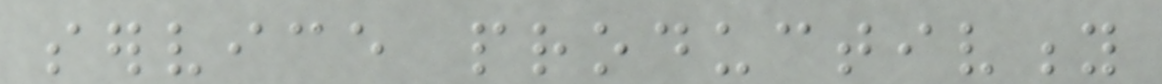service productivity
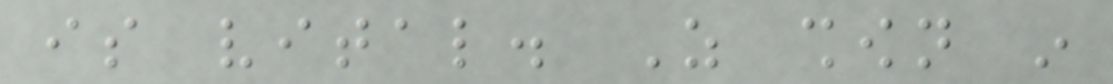is vital. As shown in
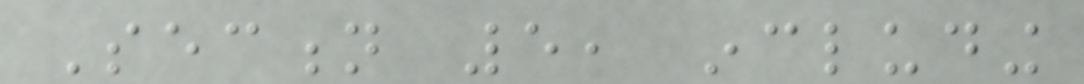Section 5, including
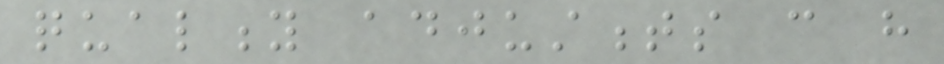quality adjustments can have
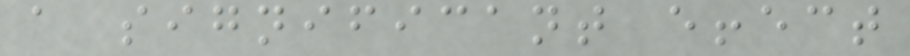a significant effect
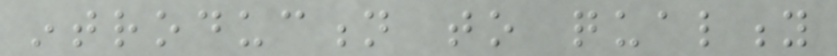introduction to quality
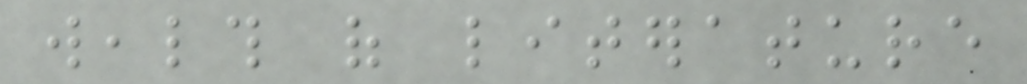wealth of literature
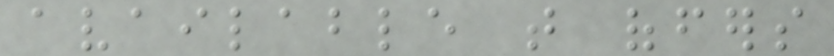available that offers
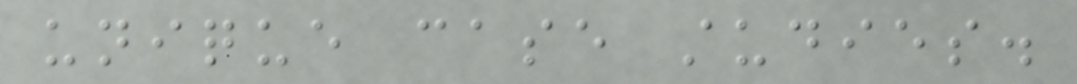unique case studies.
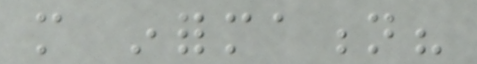more information?
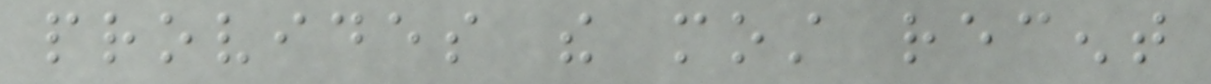provides the most recent
